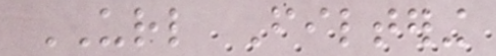URL Filtering
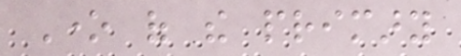One of the primary
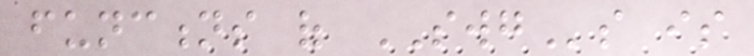functions of SWGs is
